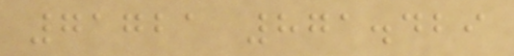71721 871.429
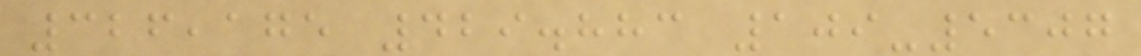326,175 429.883 109-5307
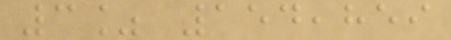3% 154,859
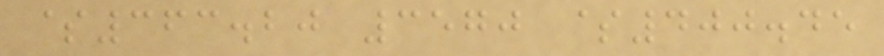$363.20 3570 $400.45
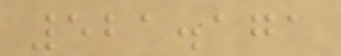521.171
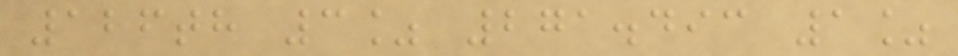126th 3% 271.493 1%
